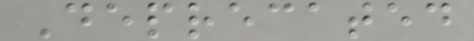Deprecated
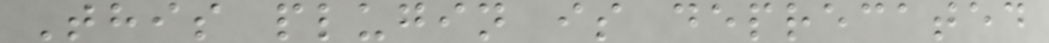This plugin is deprecated
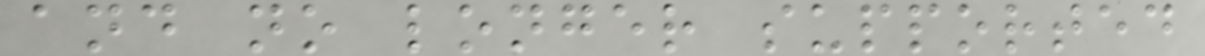and no longer supported
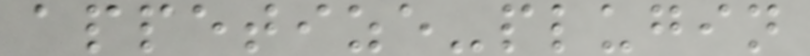appetize-plugin
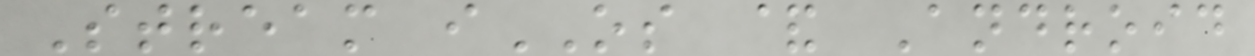Stream iOS & Android
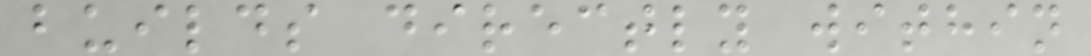builds directly within
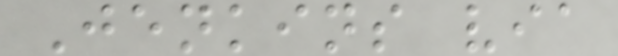Jenkins via
